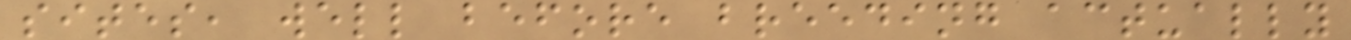sites, well before breeding actually
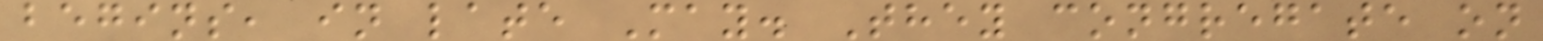begins, in late May. They congregate on
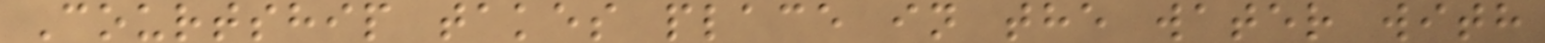Courtship takes place in the water with
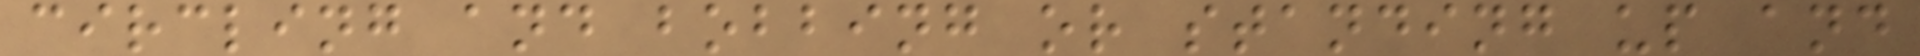circling and bobbing or standing up and
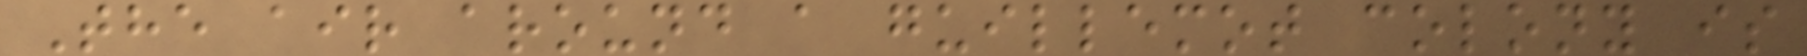The air around a guillemot colony is
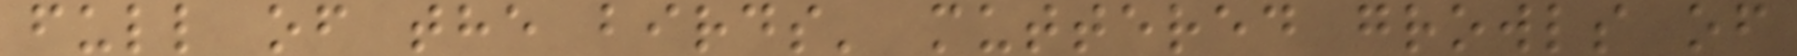full of the birds' muttered growls of
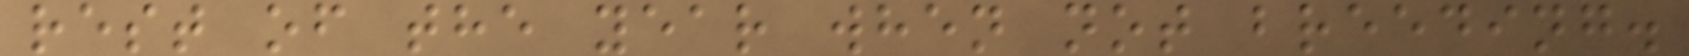rest of the year when not breeding.
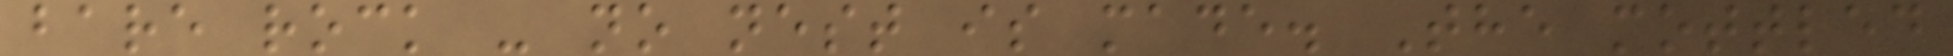bare rock - no nest is made. The mottled
